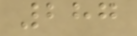287
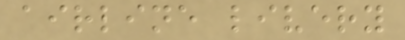airline livery
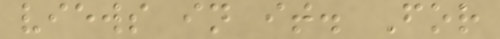views in it. For
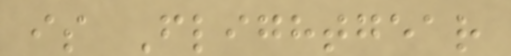is Flightgear
